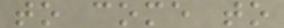to come to
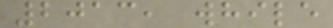2013, while
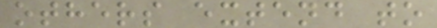others extend to
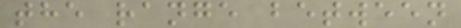the range between
